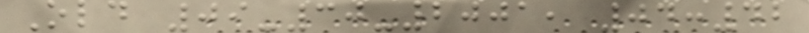Old 09-30-2001, 04:42
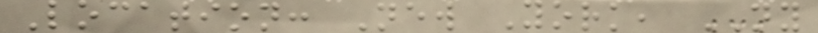Location: New York, NY
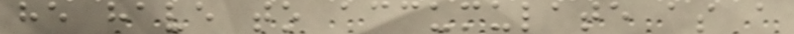he have to accumulate as a
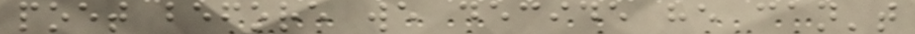poet before we decide he can't
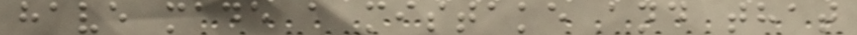have made a mistake and that
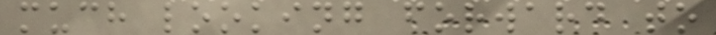much looking forward to
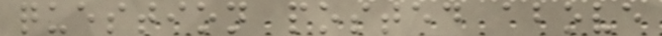question posted above
